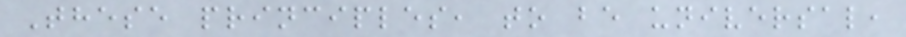These principles, to be universal,
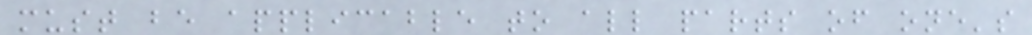must be applicable to all parts of one's
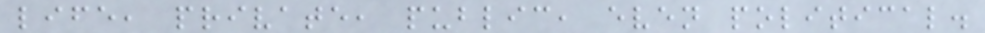life, private, public, even political.
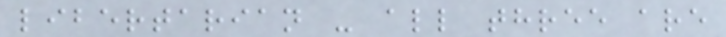libertarian - all three are
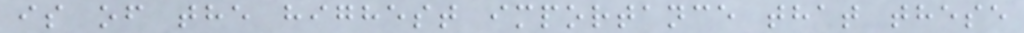is of the highest importance that these
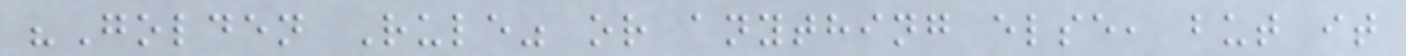"Golden Rule" or anything else, but it
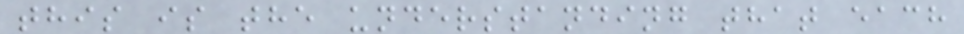this is the understanding that each
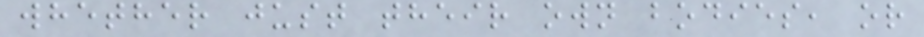whether just their own bodies, or
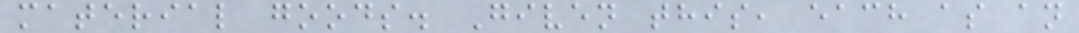material goods. Given this, each as an
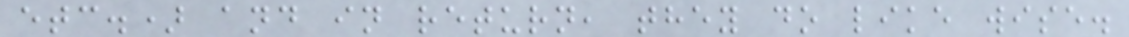etc.) and in return, they do like wise.
